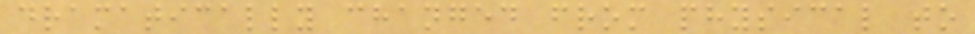dramatically changed from physical to
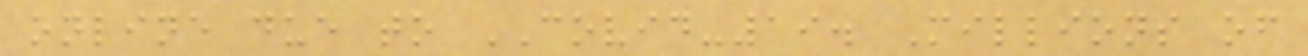online due to COVID-19. Millions of
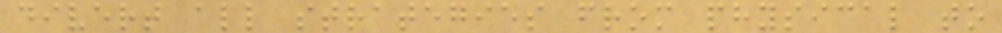divert all strategies from physical to
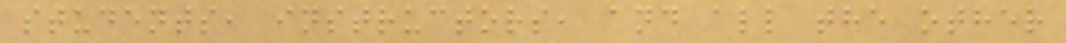students, instructors, and all the other
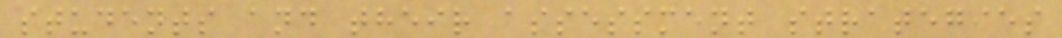students and their assessment strategies
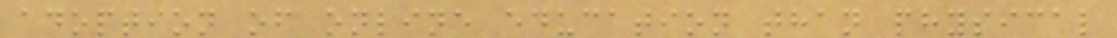adoption of online education than physical
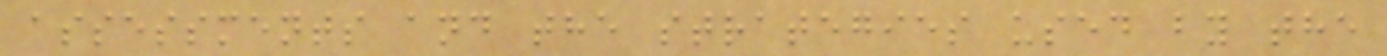assessments and the strategies used by the
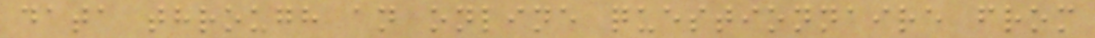data through an online questionnaire from
